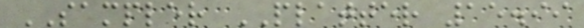SAMPLER PLATTER 15.99
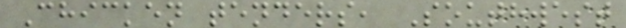Chicken tenders, Southwest
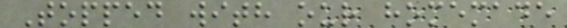Topped with our homemade
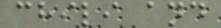chili and
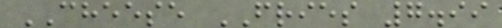CHEESE FRIES 7.99
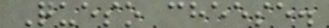Queso cheese.
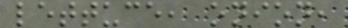lettuce, onion,
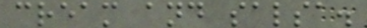cream and salsa.
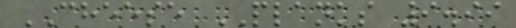CHEESE PLANKS 9.99
